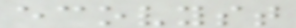ecovyst
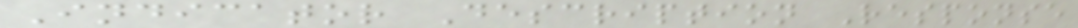Indicator Description Response
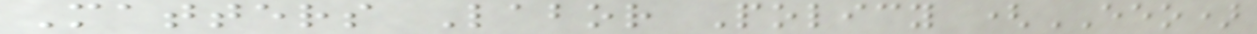Matters Labor Policy (EEO)
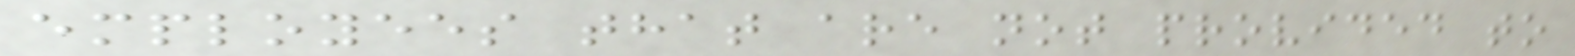employees that are not provided to
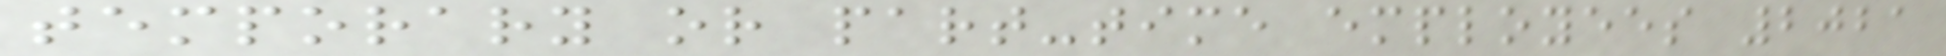temporary or part-time employees 2021
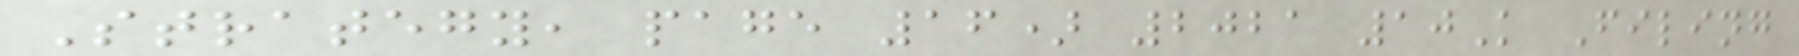Strategy, page 16) 2021 10K Filing
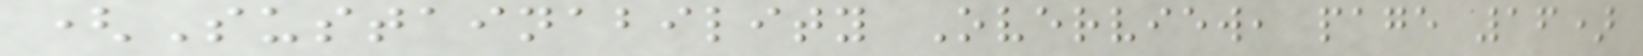(Sustainability Overview, page 16)
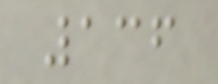136
